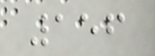156
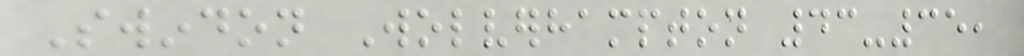Swindon Wolverhampton 43-35,
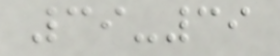39-39
